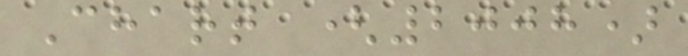Chart (2008)
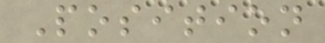Position
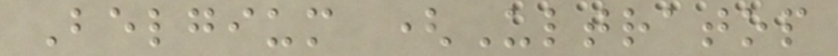Belgium (Ultratop
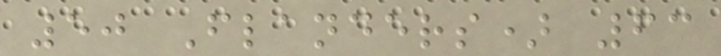50 Flanders) 63
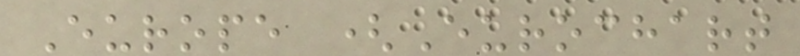Europe (Eurochart
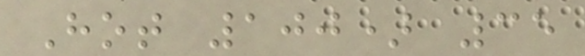Hot 100) 35
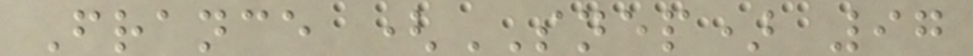France (SNEP) 97
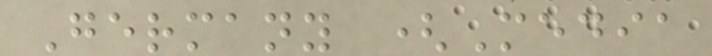Germany (Media
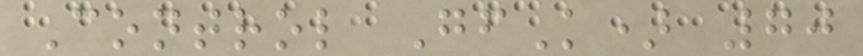Control GfK) 70
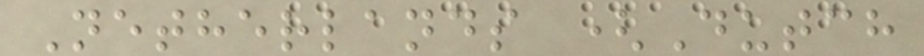Netherlands (Dutch
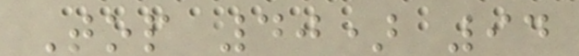Top 40) 94
